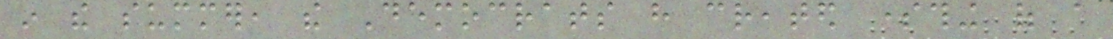in the summer, the Democrats have created something of a
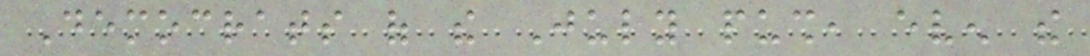Democrats of the July push, even the
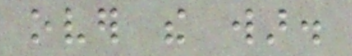over the war.
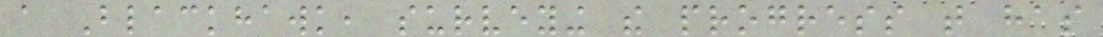a Blackhawk, surveying the progress that has
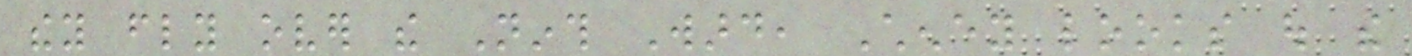they fly over the Ninth Ward, Cheney looks out the
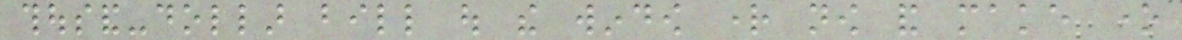thousand-dollar bill out the window right now and make one
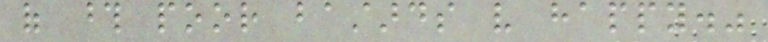of those poor bastards very happy."
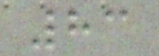83
